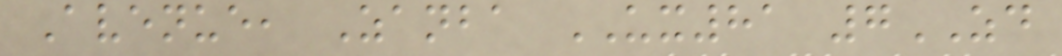Avenue, Zanba UX81 7ZD
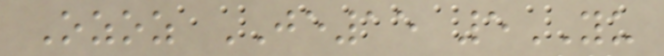Ozoz JE15 5YU
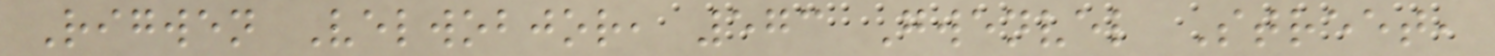Rigwen Velwobjor, 573 Gwenvel Street,
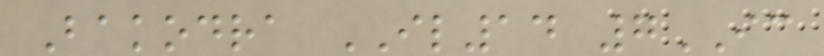Bakodra IL14 7IC
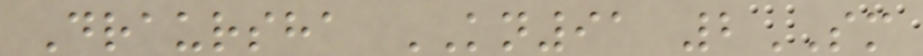Draursha KN91 2SM
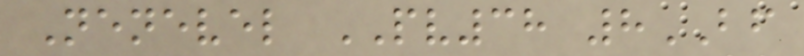Nenevel PV38 8BF
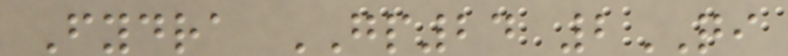Fydra GP24 2QI
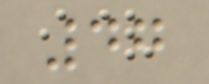47
